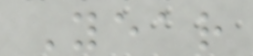Year
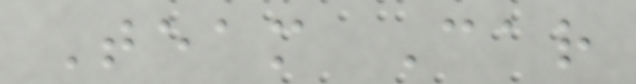Team Car
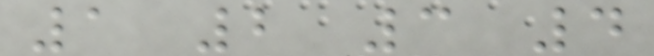1 2 3 4
